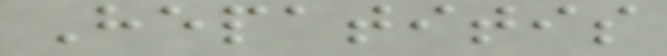Hepatitis
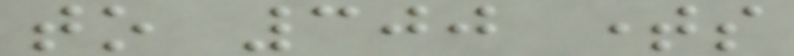to 300 times
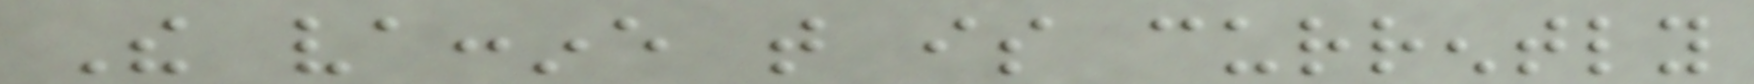The vaccine that is currently
